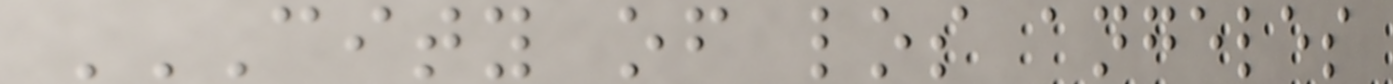CITY OF LOS ANGELES
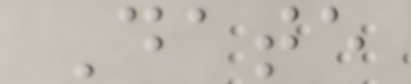Date
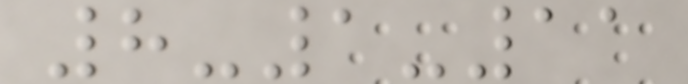8-1-11
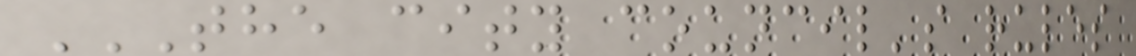THE CITY COUNCIL'S RULES
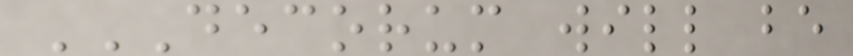DECORUM WILL BE
